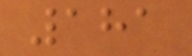181
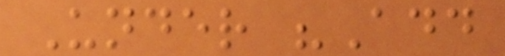Under "Add
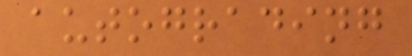autograding
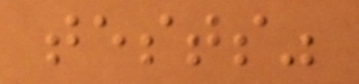tests"
